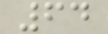64
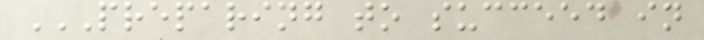PREPARING TO SUCCEED IN
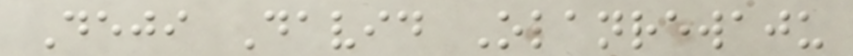Deji David Olanrewaju
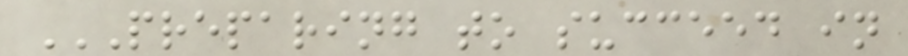PREPARING TO SUCCEED IN
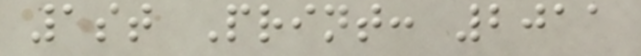1st Print: 2011
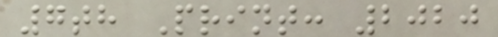7th Print: 2020
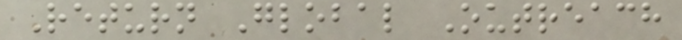Return Global Outreach
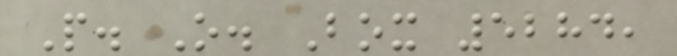P. O. Box 5284,
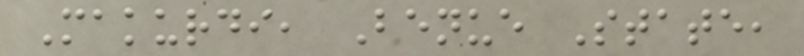Makurdi, Benue State,
